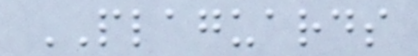PLAGUARDS
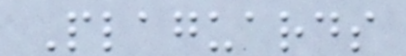Plaguards
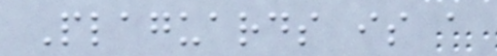Plaguards is a
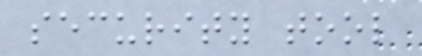security tool
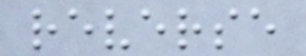reverse
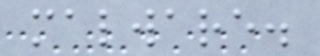malware.
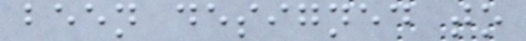been designed to
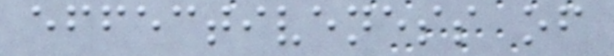effectiveness of
